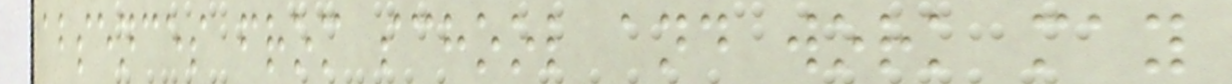absences from school and work may
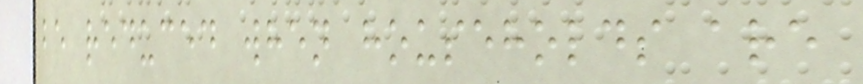be reduced when households are
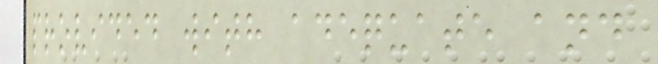provided with adequate and
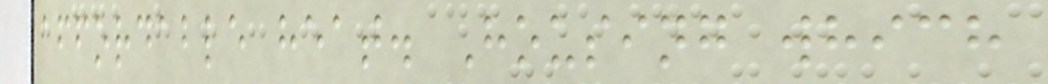affordable heat. Housing which
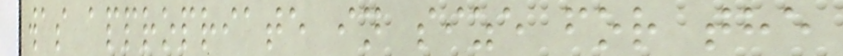was appropriate in size for the
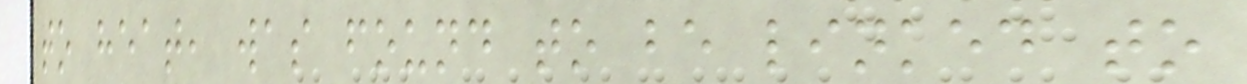to heat, was found to be linked to
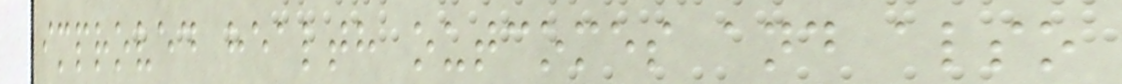improved health outcomes and also
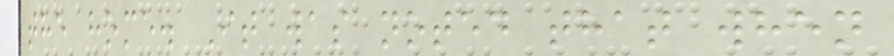the home. It was noted that when
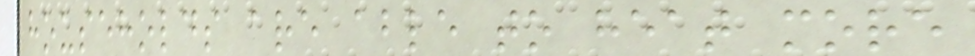households are able to heat more
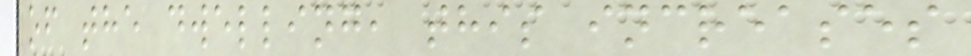of the dwelling, this increases
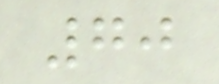70
